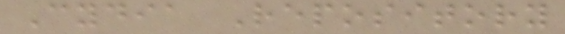Cydia Repository
